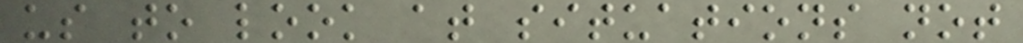us to look at situations not
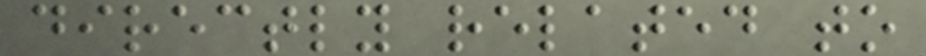directly related to
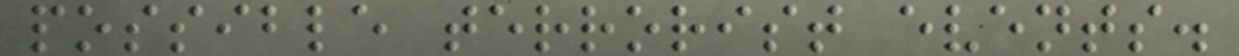possible terrorist events.
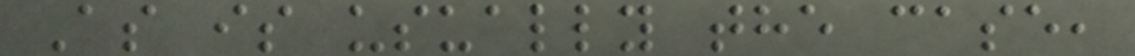As is usually the case,
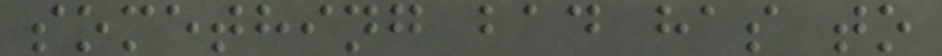something bad has to
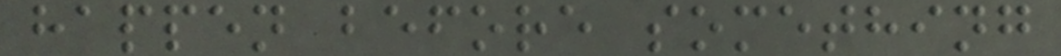happen before something
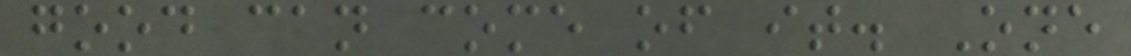good can come of it. One
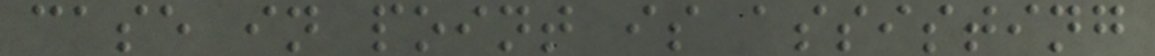case in point is assisting
